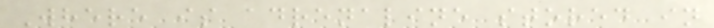Where is adrenaline stored in
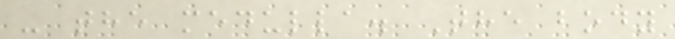- the medulla. The body
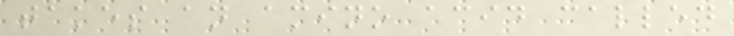takes an amino acid called
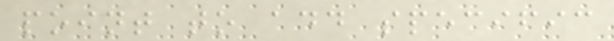point to add specific
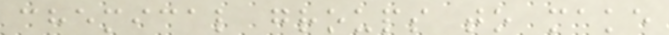chemical groups to make
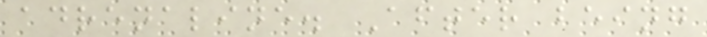adrenaline. After being
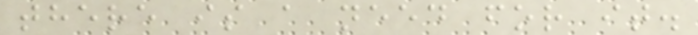there is a need for it.
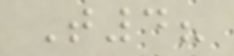T4?
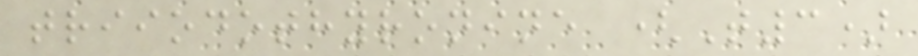triiodothyronine (T3)
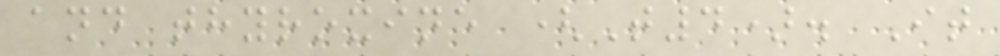and thyroxine (T4). It
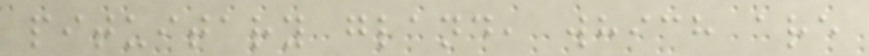pituitary gland, which are
